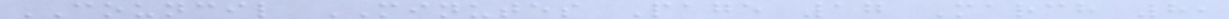COUNCIL MINUTES Page 17 March 8,
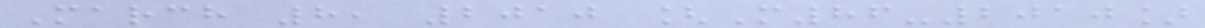March 8, 2010 [M86-2010]
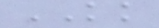KK
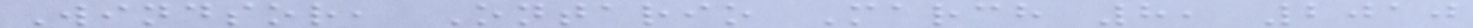Windsor, Ontario March 8, 2010
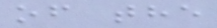of the
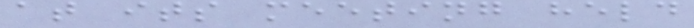at its meeting held
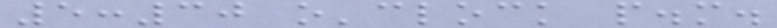5:30 o'clock p.m.
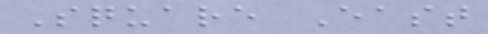Square East
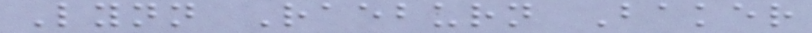Lynn Raeburn Baker
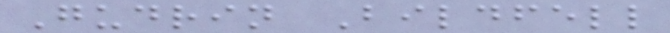Gudrin Bildfell
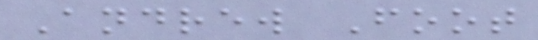Andrew Foot
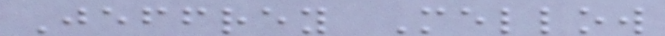Jeffrey Mellow
